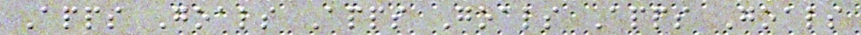Apps Goals Apps Goals Apps Goals
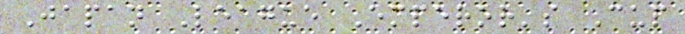Japan League Emperor's Cup
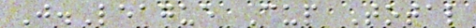J.League Cup Total
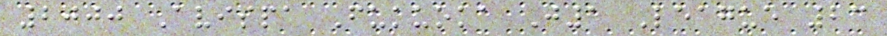2000 Avispa Fukuoka J1 League 23
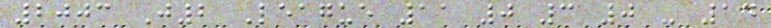2003 J2 League 11 0 3 0 - 14
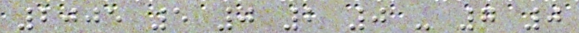2005 5 0 2 0 - 7 0
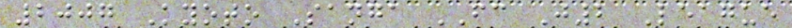2007 Kyoto Sanga FC J2 League
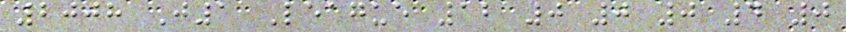2008 J1 League 12 0 0 0 4 0
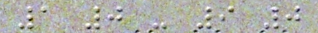1 0 - 9 0
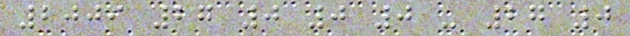2009 27 0 0 0 - 27 0
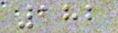182
